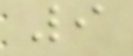9
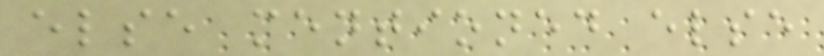else mentioned else
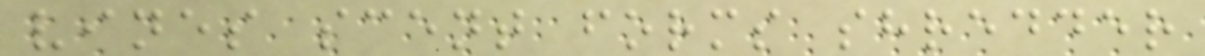vines scent forms shredder
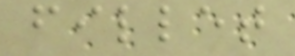fillet
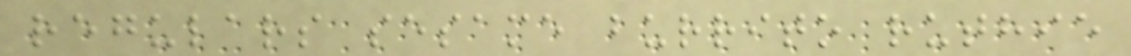regulars sesame burrito ruthie
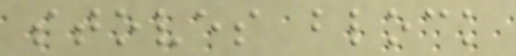stoves block
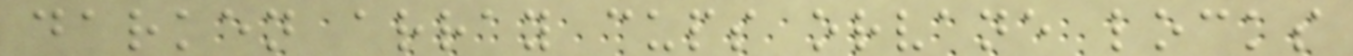darken array cups orvane locks
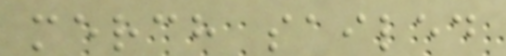merch sailed
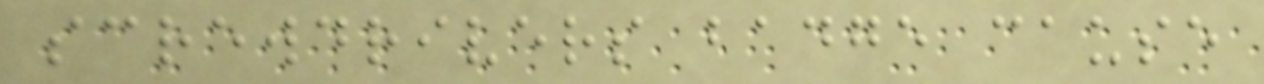screwdrivers badge cause
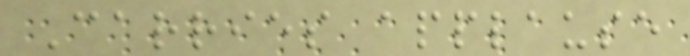Carries applause
